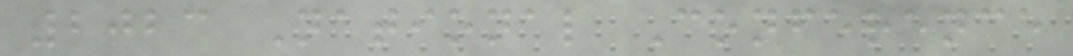2023 National Conference
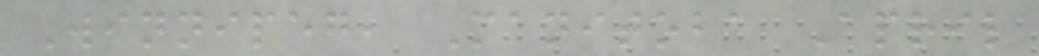Winnipeg, Manitoba April
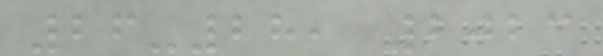26-28, 2023
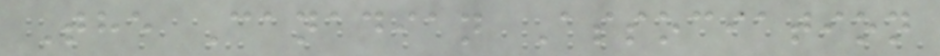The Canadian Association
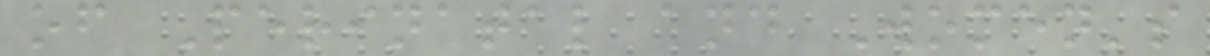of Perinatal and Women's
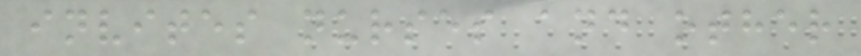invites nurses and other
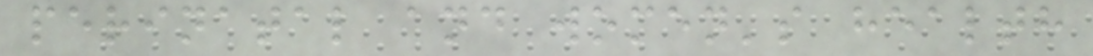perinatal and women's health
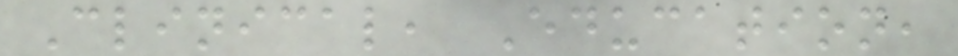Clinical, Education,
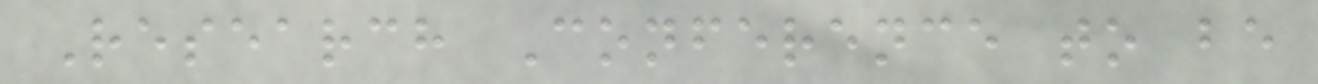Research Conference to be
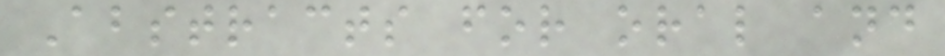Abstracts for oral and
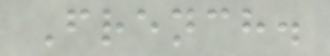French.
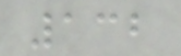132
